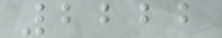2222
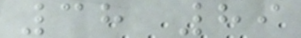38 89
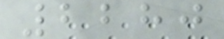2280
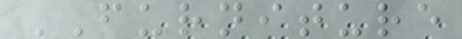FURNITURE
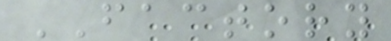FACTORY
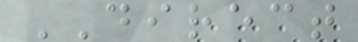DIRECT
